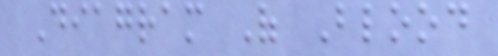Diagram Of Blood
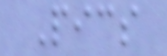Pics
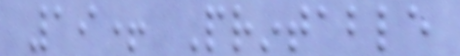19+ Printable
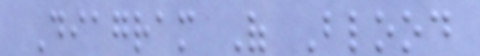Diagram Of Blood
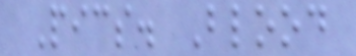Pics. Blood
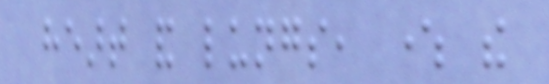heart and lungs, where the
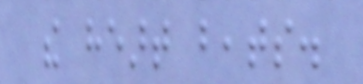the heart beats.
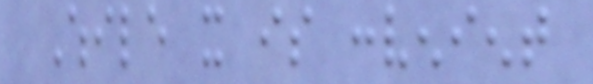While it is convenient
